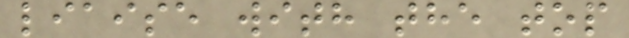liaise with the top
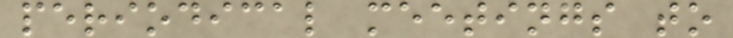periodical meetings to
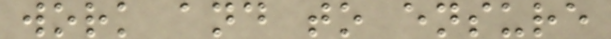work and to ensure
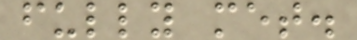fully met.
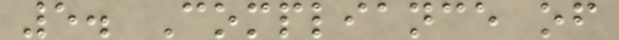5. Compliance of
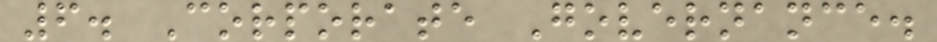6. Corporate Governance.
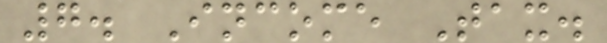7. Income Tax.
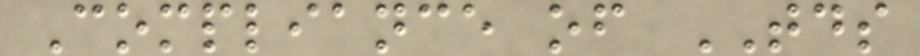Compliance of TDS
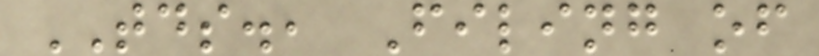TDS., Filing of
